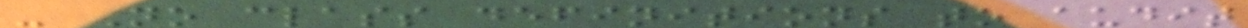- No class definitions to audit
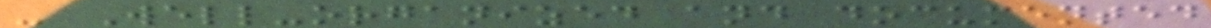- Well-organized and documented
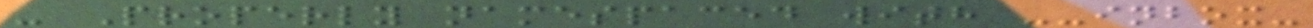- Properly namespaced with --inbox-
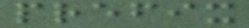prefix
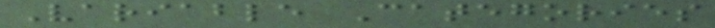Variable Categories
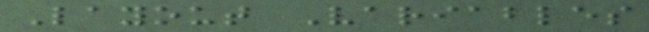Layout Variables
